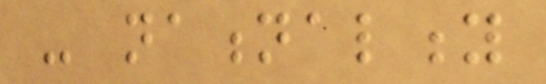- nationality
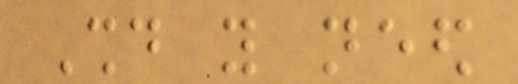Should you need
